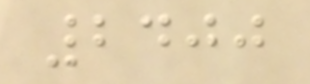2400
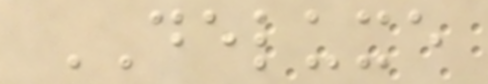DELUXE
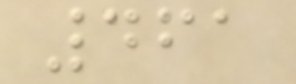461
